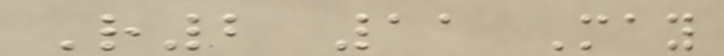R2 11 May
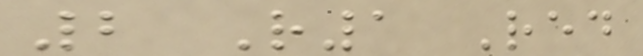2 R1 Red
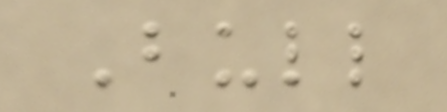Bull
